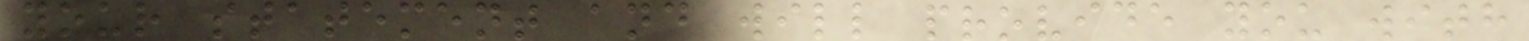your statement and will provide you with
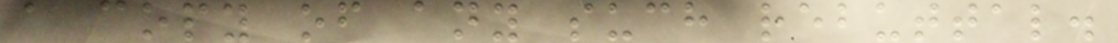a copy of any such rebuttal.
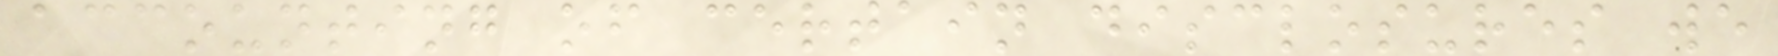accounting of certain disclosures we
